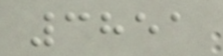3851
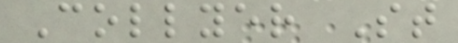Collyer St
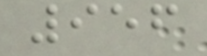956
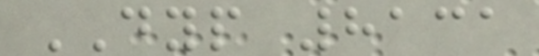DYP 8131
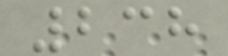238
